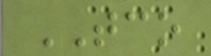TCO
